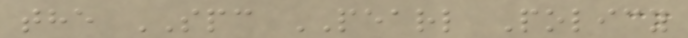the SPC PEARL Policy
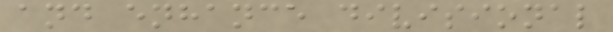and enhance divisional
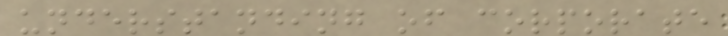understanding of corporate
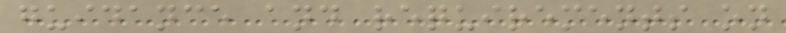guidance and requirements on
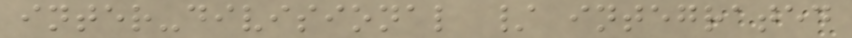inter-divisional / integrated
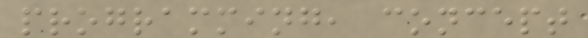programming, concept
